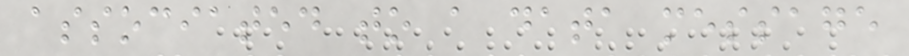associated to a data message
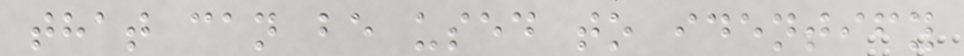that can be used to identify
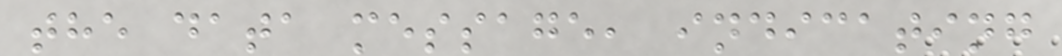the data message, indicating
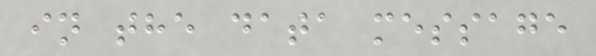in the data message
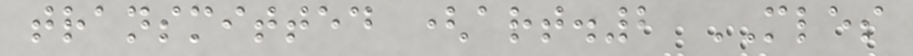transmitted (art.2 MLES
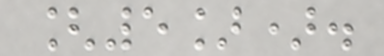[5]).
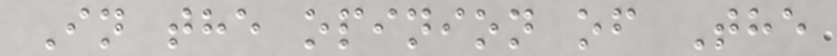In the opinion of The
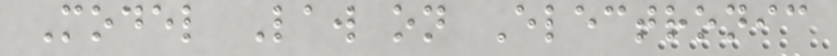Model Law on Electronic
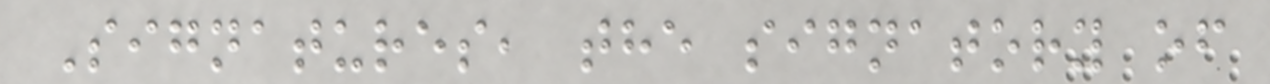Signatures, the signatory of
